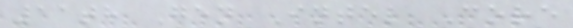11th Gen Intel Core
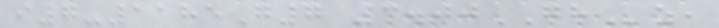i7-1185G7 3.00GHz,
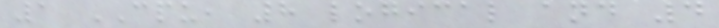1 CPU, 8 logical and 4
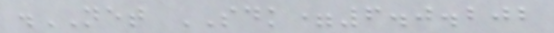.NET SDK=6.0.202
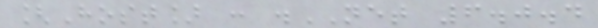[Host] : .NET 6.0.4
